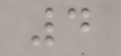4
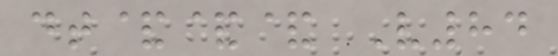dt&&& V84
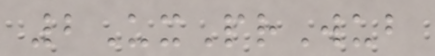2UxPrWub
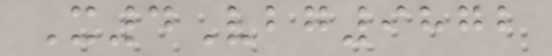X4Vbg9872
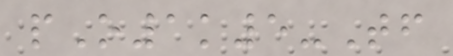pO1k5-Tf
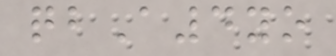qbA4yo
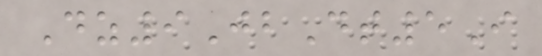Dz9JbDt5I
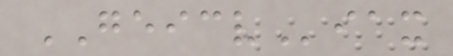GEICViax
